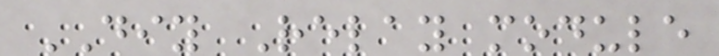DIY Relay module
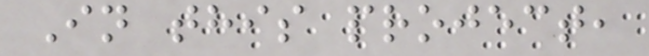In this project,
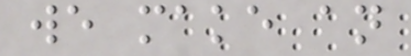we make an
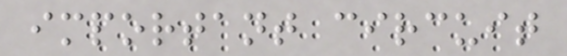important circuit
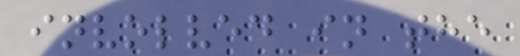involved in the
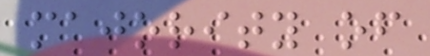majority of
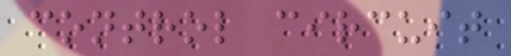control circuit
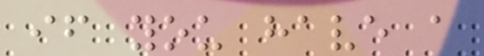if you have a
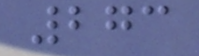273
